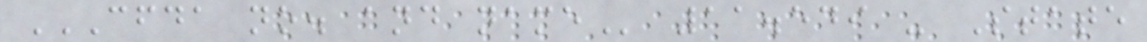CFDA NO. AND NAME 11.549 - State
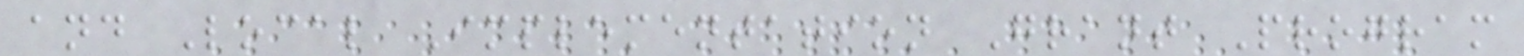and Local Implementation Grant Program
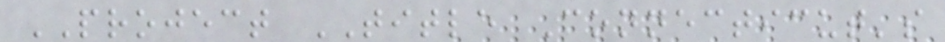PROJECT TITLE Connecticut's
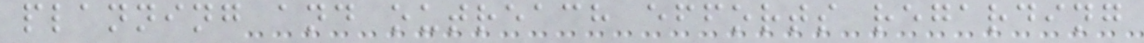planning and outreach efforts regarding
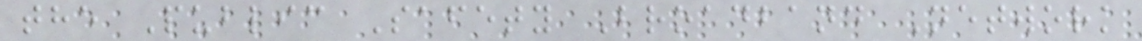the Public Safety Broadband Network
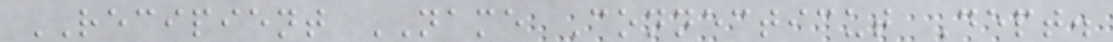RECIPIENT NAME Connecticut Dept.
